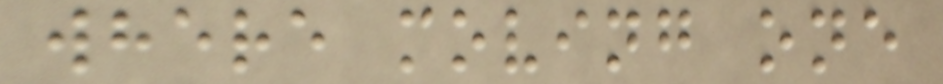where moving one
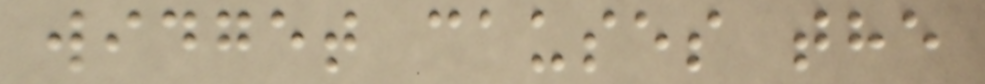widget causes the
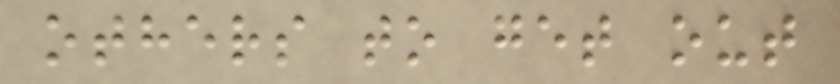others to get out
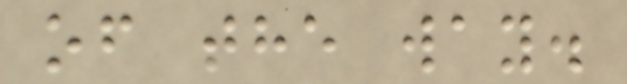of the way.
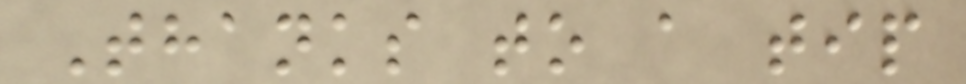Thanks to a tip
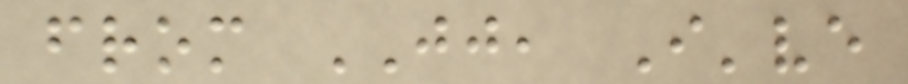from JJ, I've
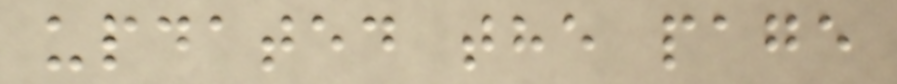updated the page
